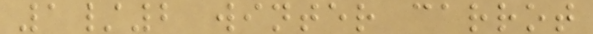1/2 winter carrot
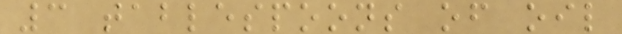3 tablespoons of oil
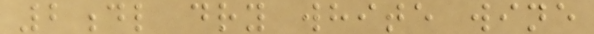2dl dry white wine
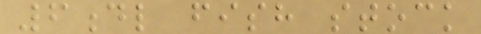6dl fish stock
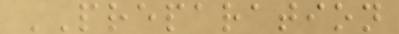PREPARATION
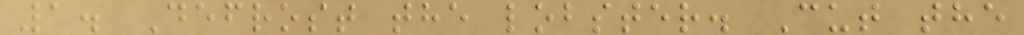1. Defrost the lobster. Cut the
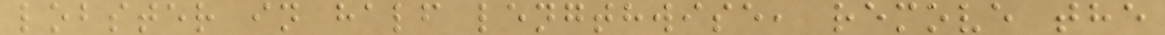lobster in half lengthwise, remove the
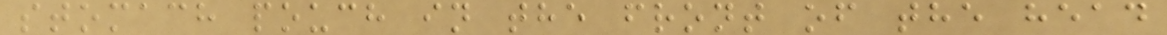stomach pouch in the front of the head
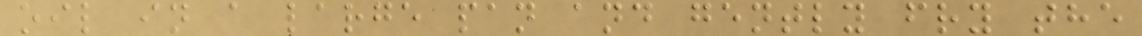oil in a large pan and gently fry the
